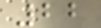22
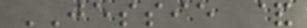JESSIE &
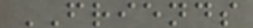FRIENDS
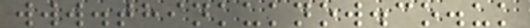www.thinkuknow.co.uk
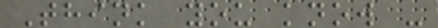Think you know -
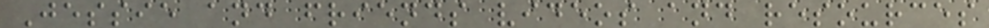Jessie and friends videos and resources
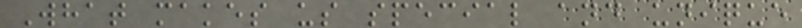What makes us special and unique
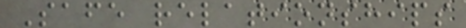Safe relationships
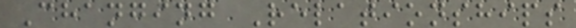Changing Relationships
